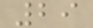29
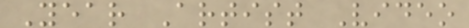Year Artist Video
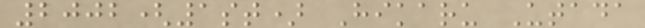2002(1st) Hikaru Utada
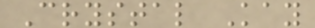Crystal Kay
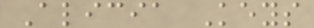Alicia Keys
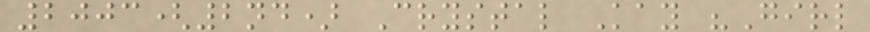2003(2nd) Crystal Kay "Girl
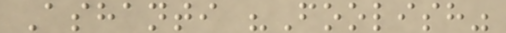Ashanti "Foolish"
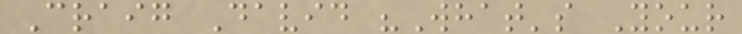Craig David "What's Your
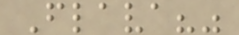Flava?"
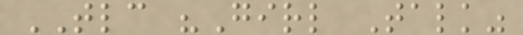TLC "Girl Talk"
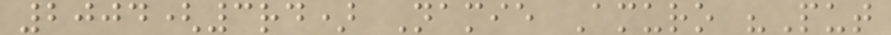2004(3rd) Namie Amuro "Put
